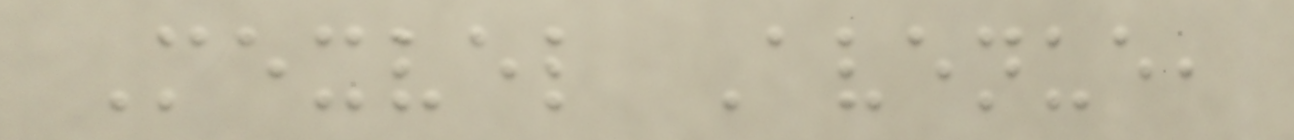Mexvel Avenue,
